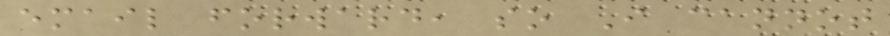email forward, so I cannot
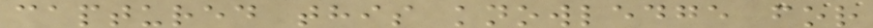captured this knowledge for
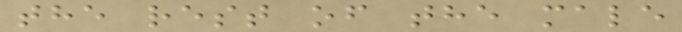the rest of the male
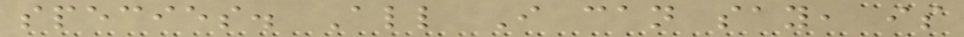species. All I can say, is
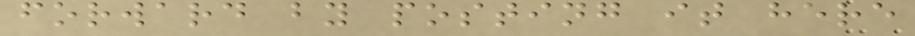forward by posting it here
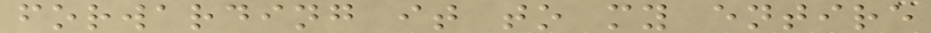forwarding it to my entire
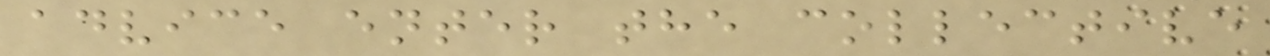advice enter the collective
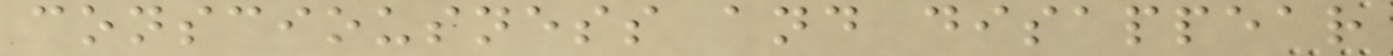consciousness and disappear
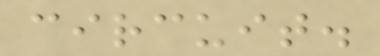circuit.
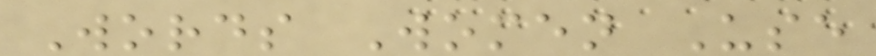Words Women Use
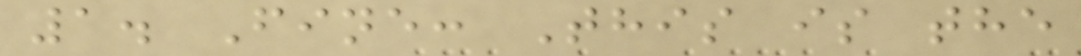1. Fine: This is the
